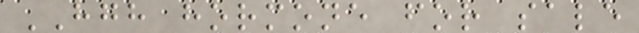HGH hormone for sale
